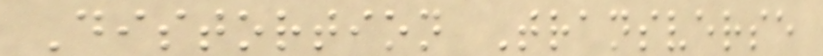Distortion Transverse
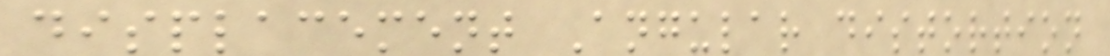displacement Angular distortion
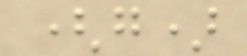(g)
